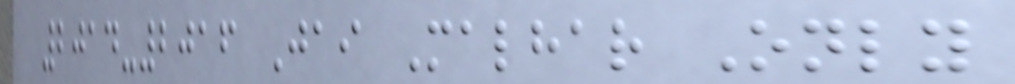2014-2016 Jai Malhar Only
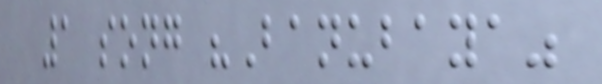1 song "Banubaya"
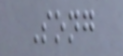Song
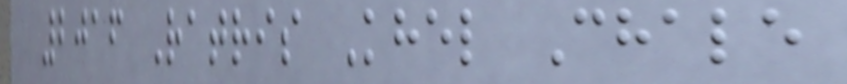2016 Ratris Khel Chale
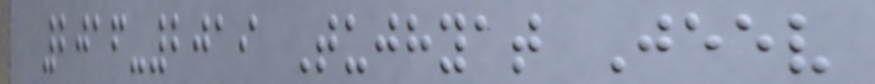2016-2019 Tujhyat Jeev
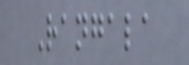Rangala
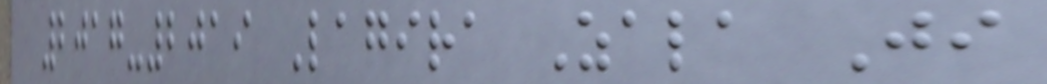2017-2019 Lagira Zala Ji
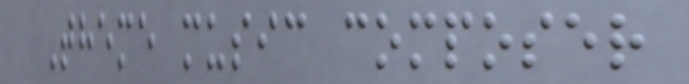Theme music composer
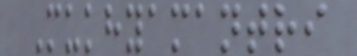Mukhyamantri
